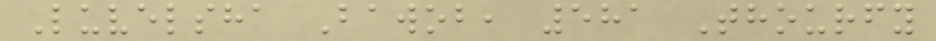Luvelsha Bawob, 581 Thourfy
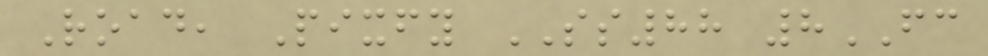Road, Pixfy SS88 8FC
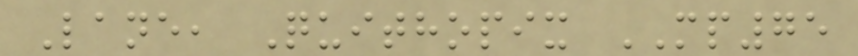Lane, Quithopix MP75
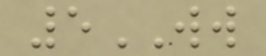5WW
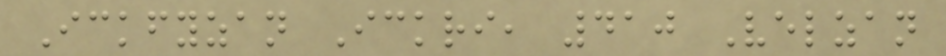Ickfyzan Ickri, 410 Velzan
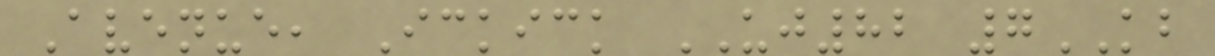Avenue, Ickick UJ82 7KB
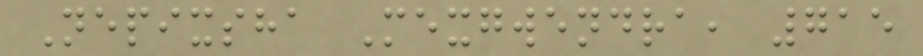Nepixsha Mexgwendra, 715
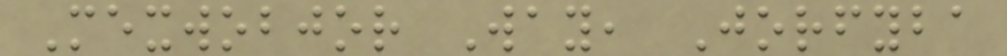Mexwobjor Way, Jorfyba
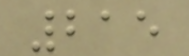215
